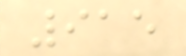915
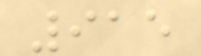915
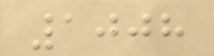1008
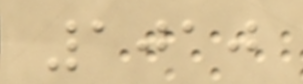1010
